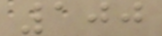100
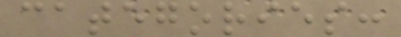categories:
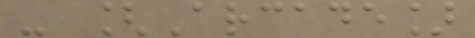- [Arcade]
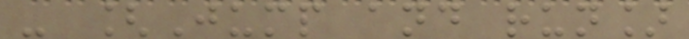- [Jump and run]
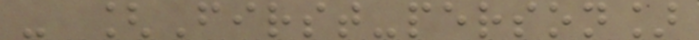- [First-person]
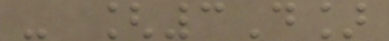- [3D]
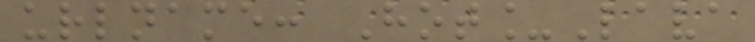urlname: Hot_Lava
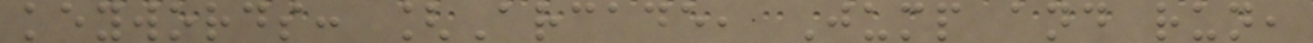keywords: [Arcade, Jump and run,
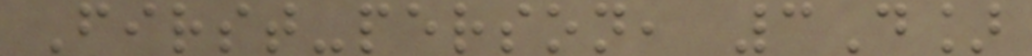First-person, 3D]
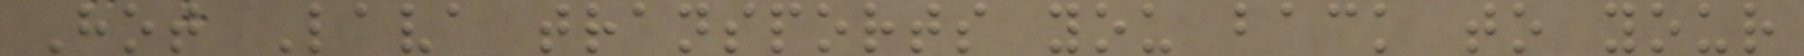Hot Lava transports you back to your
